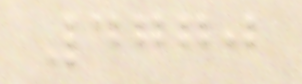4770
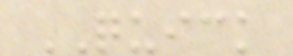QUICK
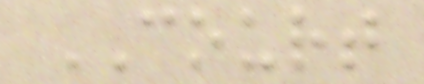COURT
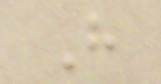H
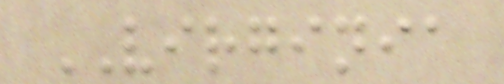VIRGINIA
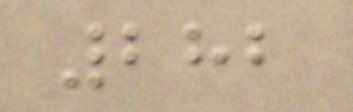282
